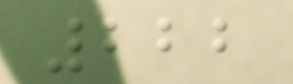222
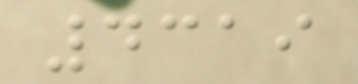4319
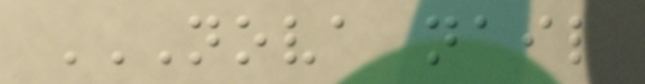NOVA NAIL
